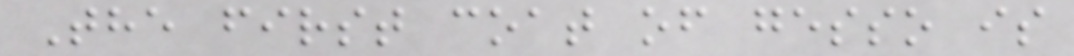The first coat of gesso is
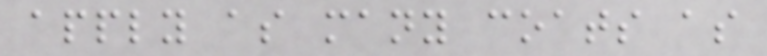apply as many coats as
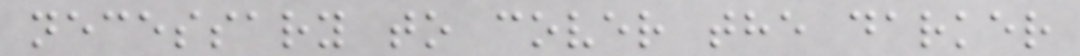necessary to cover the darker
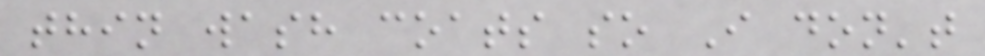thin wash coats so I don't
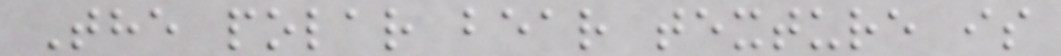The polar bear texture is
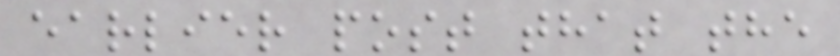earlier post that the
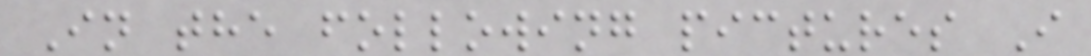In the following pictures I
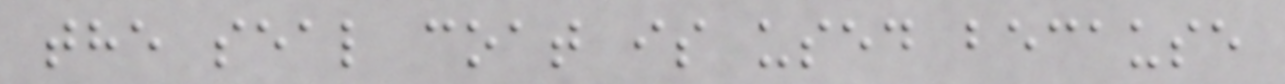the seal coat is used because
